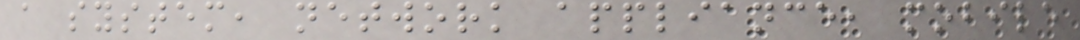a system, network appliance, mobile
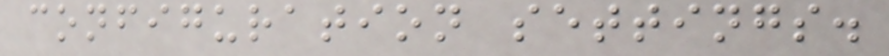configuration settings.
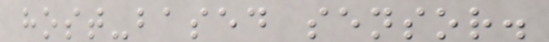host-based sensor.
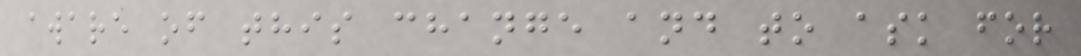aware of this change and to ask for
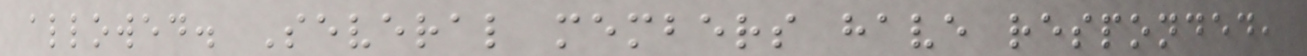allowed. Several members have responded,
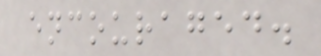encouraged.
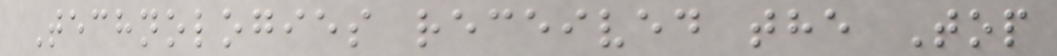Technologies received the Top
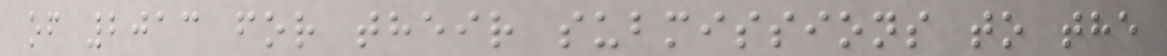of 2013 for their submissions to the
